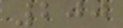200
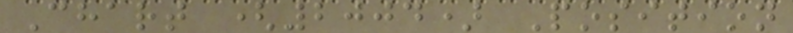Chart (2004) Position
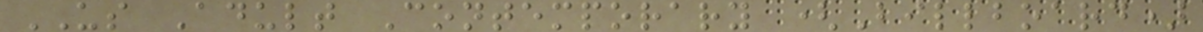US Adult Contemporary (Billboard)
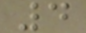4
